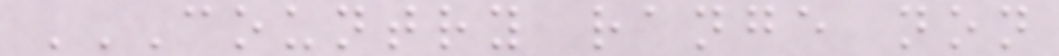COUNTRY RANGE NON
